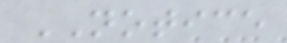NOTICE
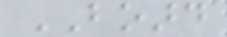BOARD
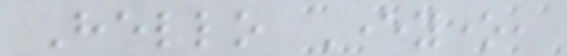Hello Everyone,
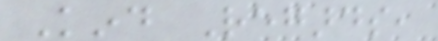Kind Regards,
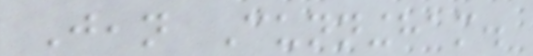Jean Cunningham.
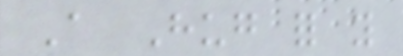A Hug for you
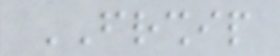FRIENDSHIP
